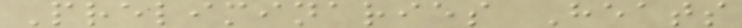Preliminaries Heats
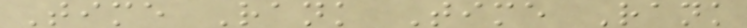Time Rank Time Rank
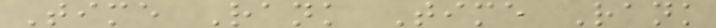Time Rank Time Rank
